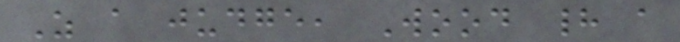As a judge, Wood had a
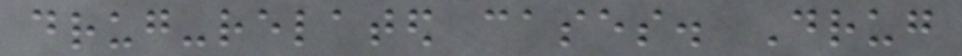drug-related cases. Drug
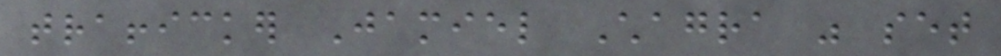trafficker Jamiel Chagra was set
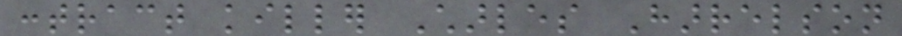contract killer Charles Harrelson
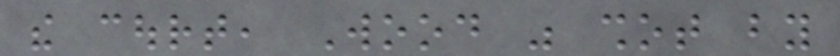the court, Wood was shot by
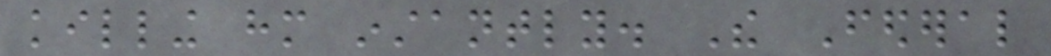killing him instantly. The Federal
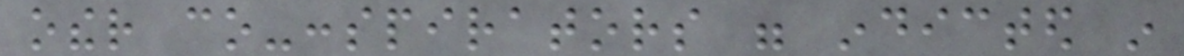other co-conspirators were indicted in
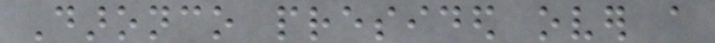Daronco presided over a
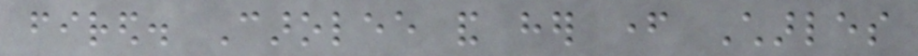fired. Carolee and her father Charles
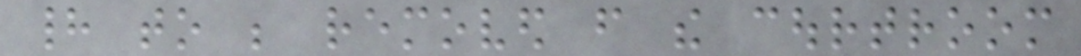had to be removed from the courtroom
